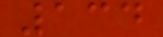134
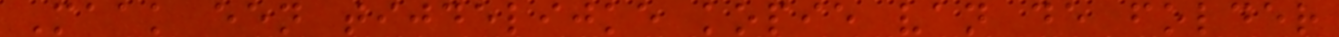Maak een tijdelijke kopie van de folder
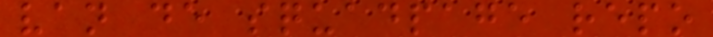van de squadpage repo
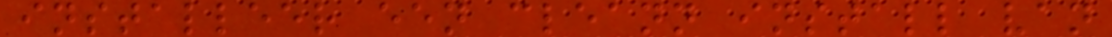installeer een cleann install van
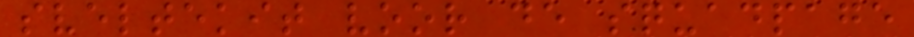sveltekit voor de squadpage
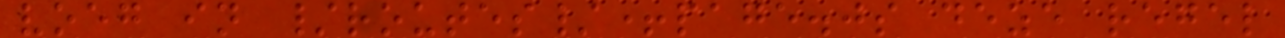voeg in /routes/+page.js deze regel
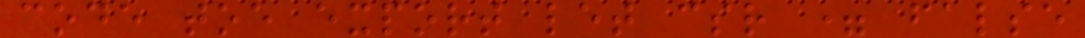code toe export let csr = false
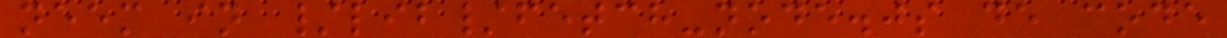neem in /lib/fetch-node.js de code
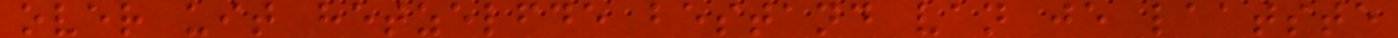over uit hetzelfde bestand van je laatste
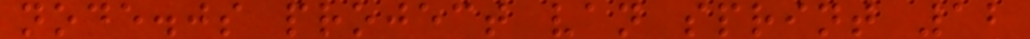node.js project van sprint 12
